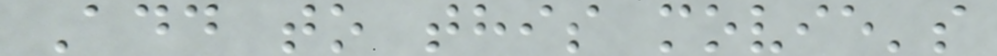Add to this movie's
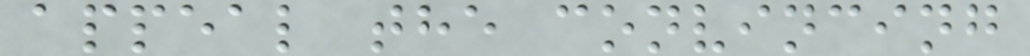appeal the convincing
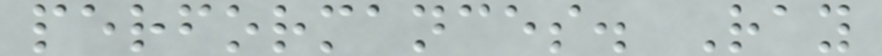performances. Ray
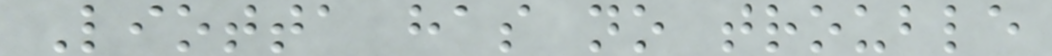Liotta has no trouble
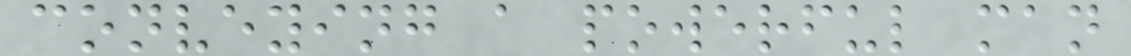conveying a powerful man
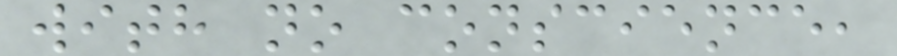with no conscience,
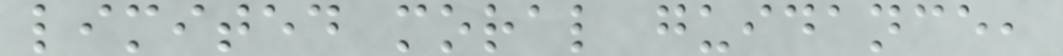limited moral guidance,
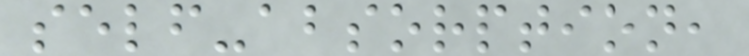self-absorption,
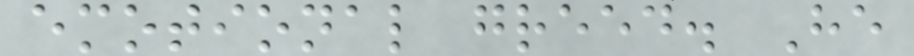emotional greed. He
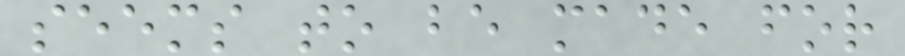seems to be made for
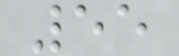55
